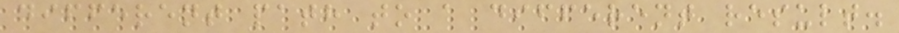different path to a different result.
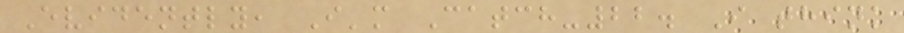Evidently, I'm Catch-22. I think
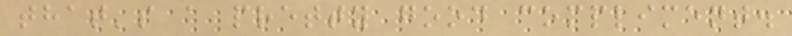that's a pretty good compliment.
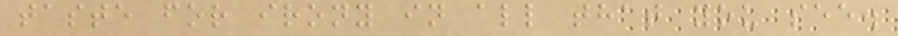taste for irony in all that you see.
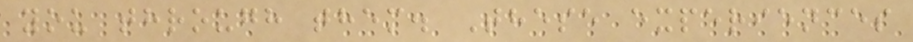you through them. These experiences
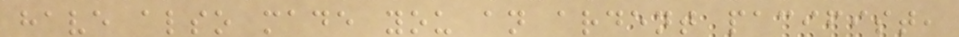have also made you an ardent pacifist,
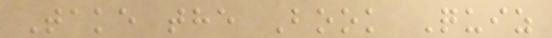Take the Book Quiz
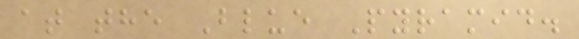at the Blue Pyramid.
